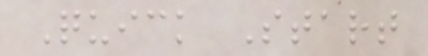Quick Start
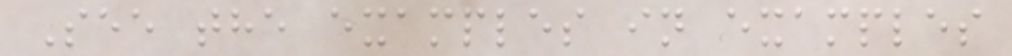See the examples in examples
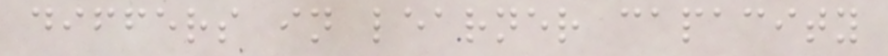differs in learner capacity
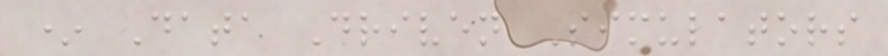* Data Driven Simulators
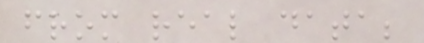from real data;
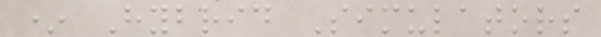* Hybrid Simulators
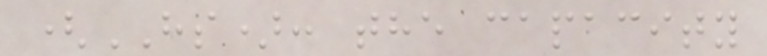(HS): the capacity
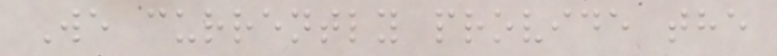We currently provide the
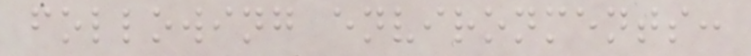following environments:
